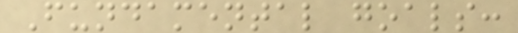Fundamental goals:
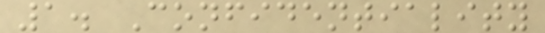1. Confidentiality
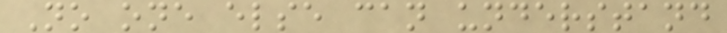No one else can understand
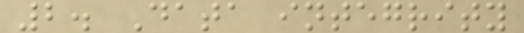2. Data integrity
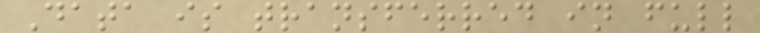Data is transferred in full
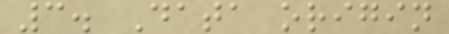3. Data origin
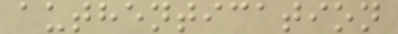authentication
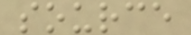source
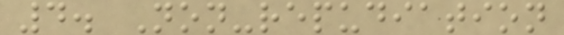4. Non-repudiation
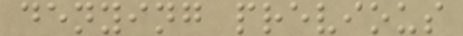denying previous
